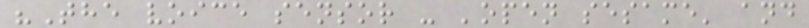"The voice sensor - 'open sesame' and
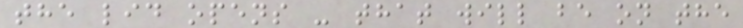the lid opens - that will be on the
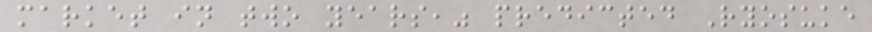market in two years," predicted Ryosuke
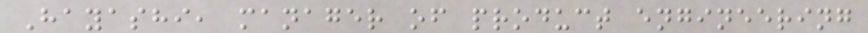Hayashi, manager of product engineering
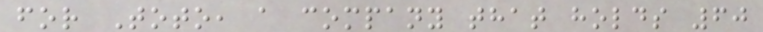for Toto, a company that holds 60
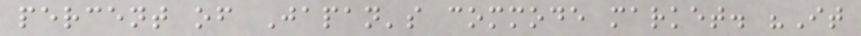percent of Japan's commode market. "It
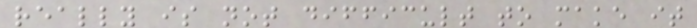really is not difficult to make it
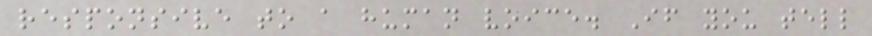responsive to a human voice. If you tell
